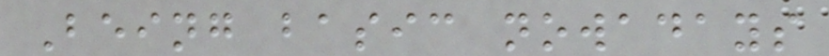Being basic nowadays
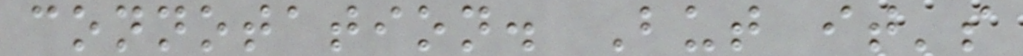connotation. But it's
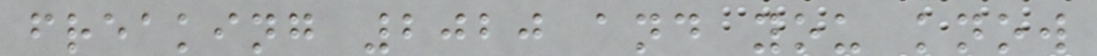freaking 2020 and you know
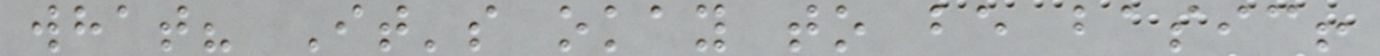what? It's okay to be basic!
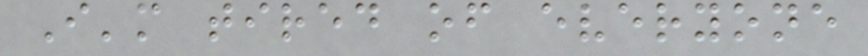I'm tired of everyone
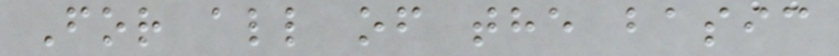For all of the basic
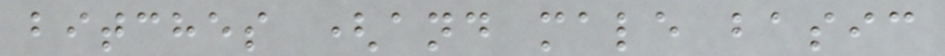bitches (and male basic
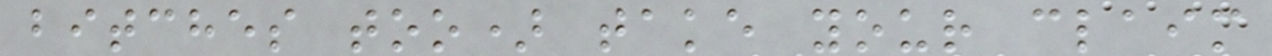bitches too) take your claim
